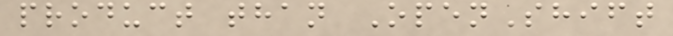product than OpenShift
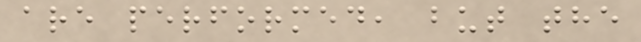are performed, but the
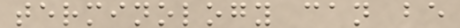terminology can be
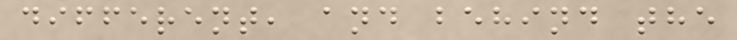different, and behind the
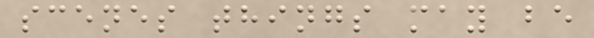scenes things may be
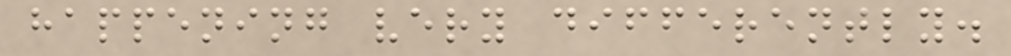happening very differently.
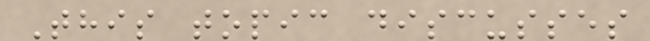This topic discusses
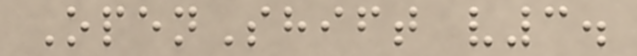OpenShift v3.
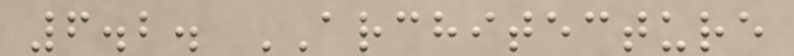6.2. ARCHITECTURE
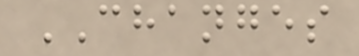CHANGES
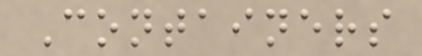Containers
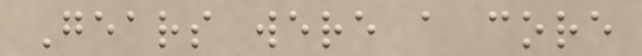Gears were a core
